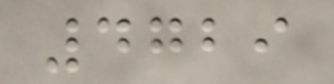4729
